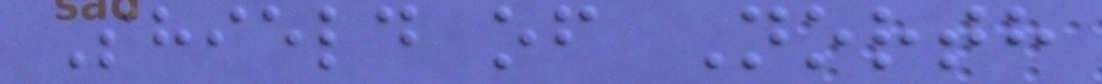Shield of North
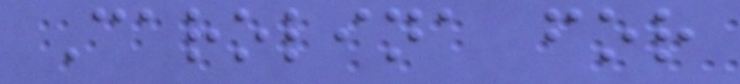Carolina for
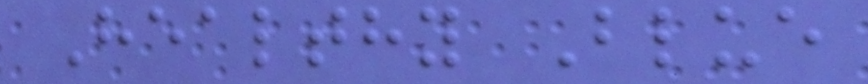Healthy Blue
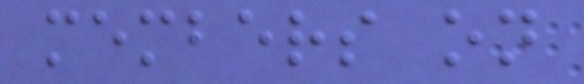members on
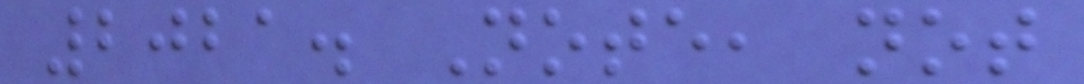2021. Note, not
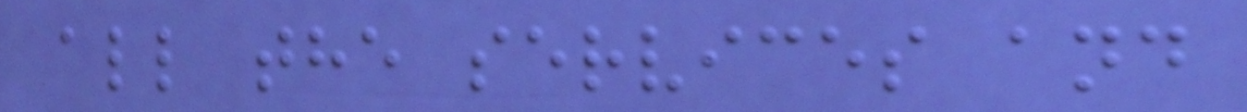all the services and
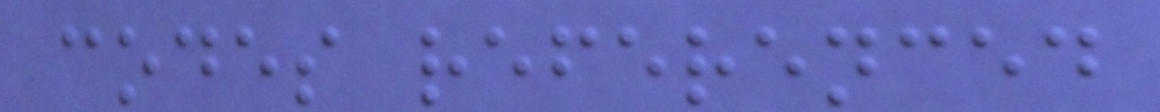codes referenced
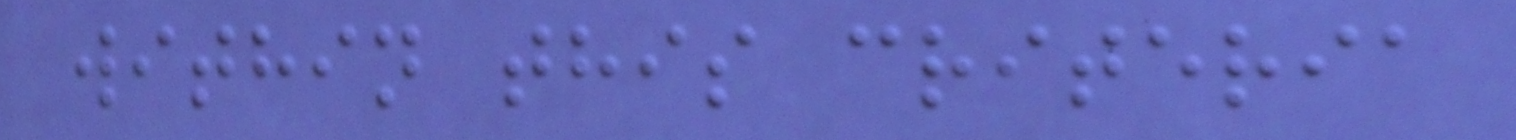within this criteria
